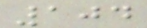104
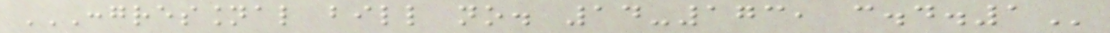CONGRESSIONAL BILL NO. 14-173, C.D.1
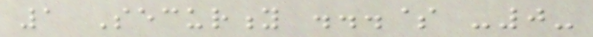1 Security ...$ -0-
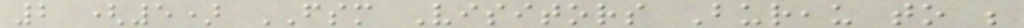2 (5) FSM Visitors Bureau to be
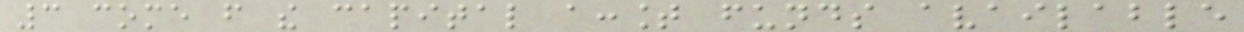3 come from the capital account funds available
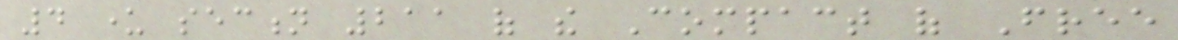4 under section 211 of the Compact of Free
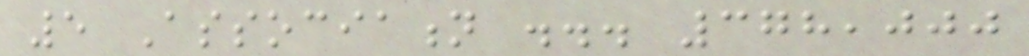5 Association ... 378,000
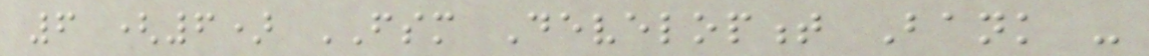6 (6) FSM Development Bank -
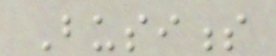Business
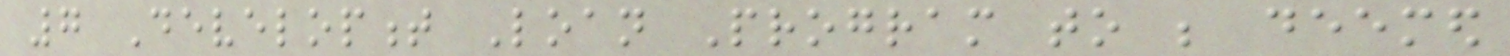7 Development Loan Program to be deemed
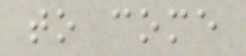to come
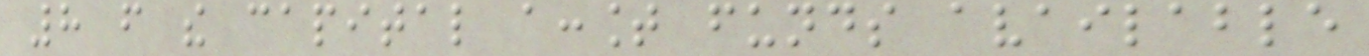8 from the capital account funds available
